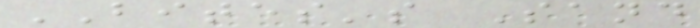BITES's Sand
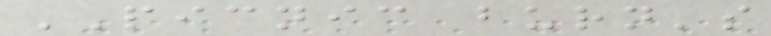PICNIC burn's
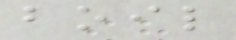boil
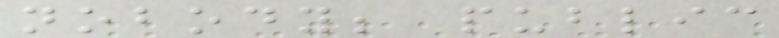nobody; public
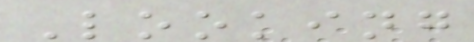Looking
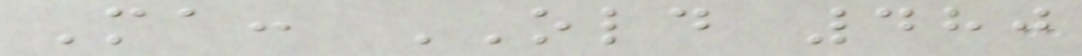Ma: OLD 480
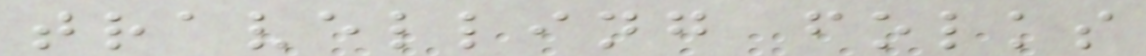travelling folks
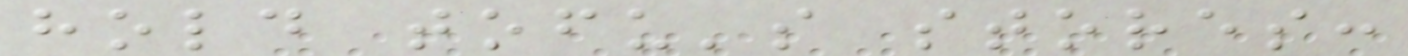hold tofu's stores:
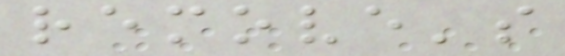remove's
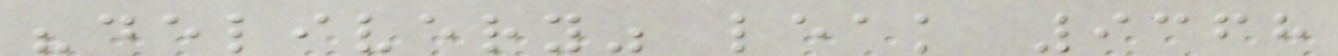"delivery" leak 9368
